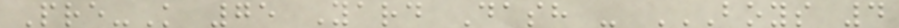Pre-K 75 Yard Dash - BOYS 4
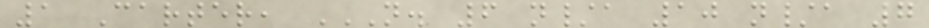1 Carter, N. 6 N/A 10 N/A 7
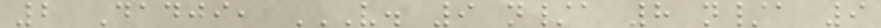2 Dadji, V. 9 N/A 8 N/A 9
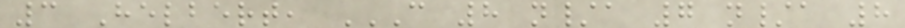3 Helbert, C 8 N/A 7 N/A 8
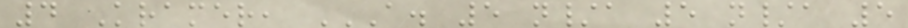4 Kramer, A. 5 N/A 5 N/A 5
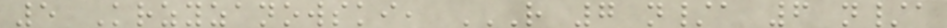5 Krzyzanowski, R 7 N/A 6 N/A
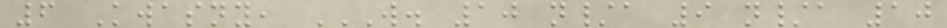6 Kwasny, W. 10 N/A 9 N/A 10
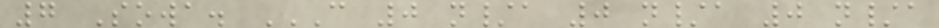7 Sowa. C 0 N/A 0 N/A 0 N/A
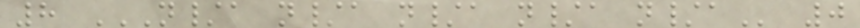8 N/A N/A N/A N/A N/A 0
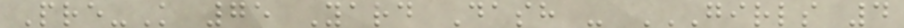Pre-K 75 Yard Dash - GIRLS 4
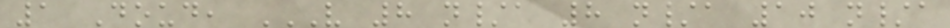1 Doud, V 8 N/A 8 N/A 10 N/A
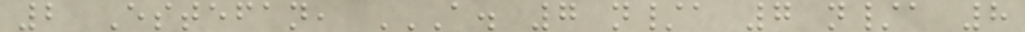2 Estefan, A. 7 N/A 7 N/A 8
